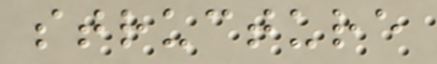structure
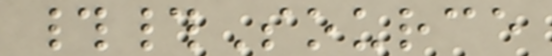##Source
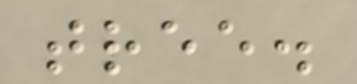tree.
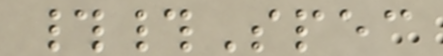##Spec
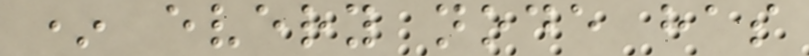* every node has
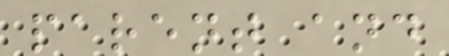parent and
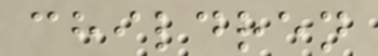children
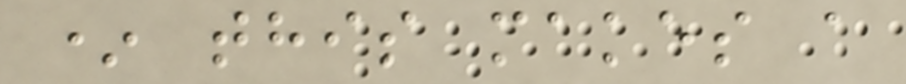* this makes a
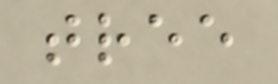tree
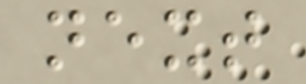next
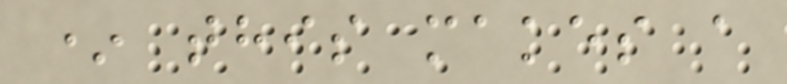* this makes a
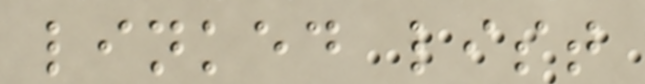linked list
